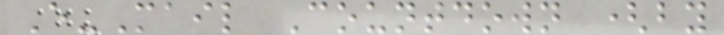E-Mail Countdown (by
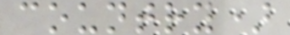country)
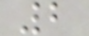2
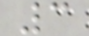3
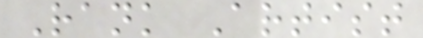Rank Artist
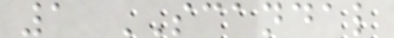1 SCANDAL
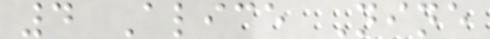4 Alice Nine
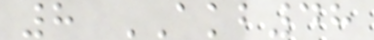8 AKB48
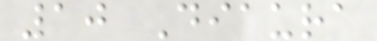10 Diaura
